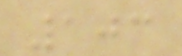103
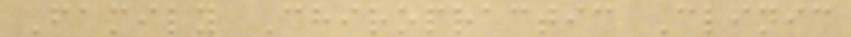Family Chiropractic Clinic
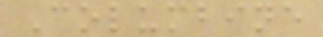Columbine
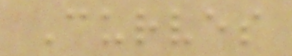Curves
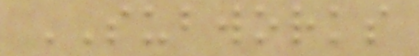SUBWORKS
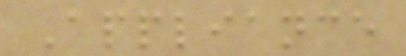Appliance
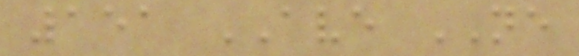151 AVE NE
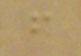f
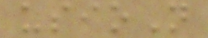usioN
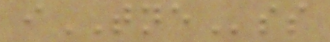iTNEss
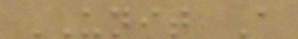UNIT A
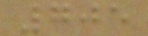705
